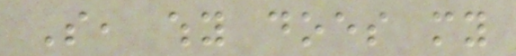So, why does my
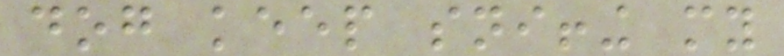dog keep sniffing my
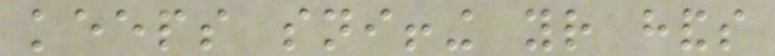keeps sniffing your hands
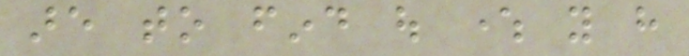are to find out where you have
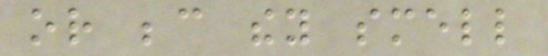or because they smell
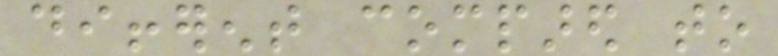different compared to
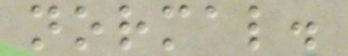normal.
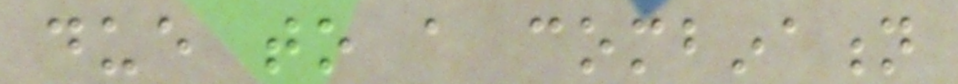due to a combination
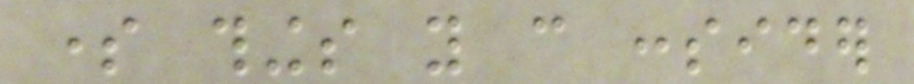some things you can consider
